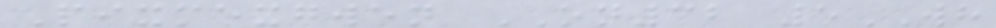Pixmexgwen ON32 5WH
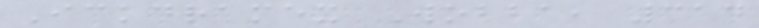Ickdramex Wobba, 314
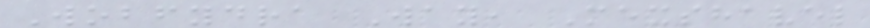Wobfydra Way, Mexshavel
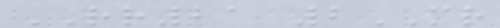RR21 2MR
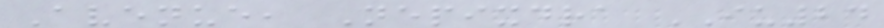Avenue, Nepixdra IU24
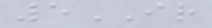5IR
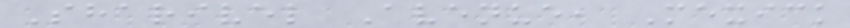Sharivel Avenue, Mexick
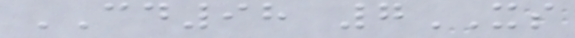CD98 7XS
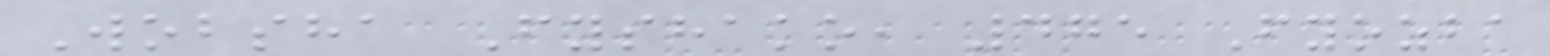Wobsha Fyshako, 475 Fyozba
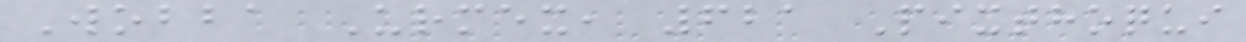Wobba Urmex, 621 Pixthoqui
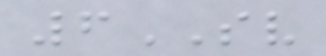6SV
